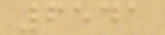6541
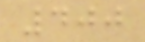400
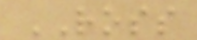ROSS
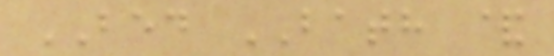BED BATH &
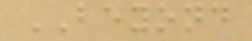BEYOND
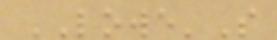LOWE'S
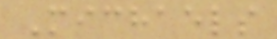Michaels
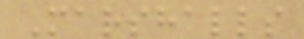Marshalls
